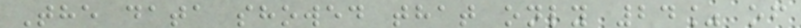The data showed that only 24% of
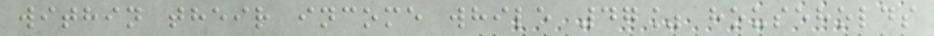within their income while 47% households
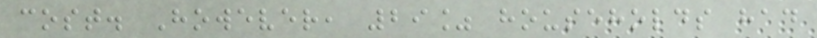cost. However, 29% households had
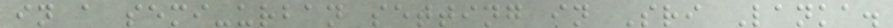in a semi-urban setting in Sri Lanka.
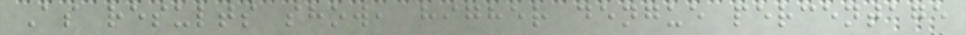As results show, higher dengue percentage
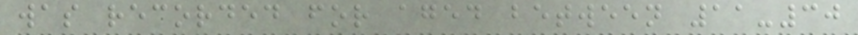was recorded for aged between 11-30
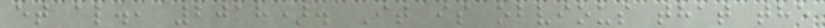et al., 2018). It is obvious that the
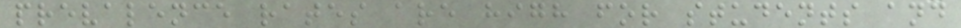prevalence rates are high for students and
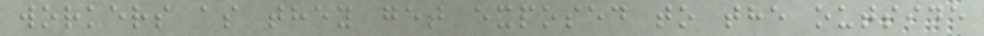workers as they get exposed to the outside
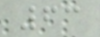63
